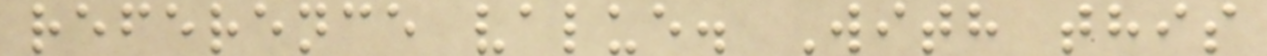reference value. With this
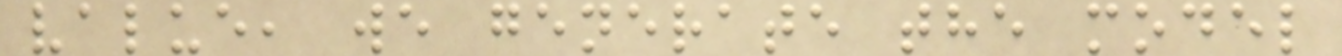value, we generate the model
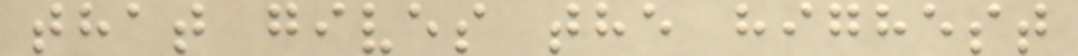that gives the highest
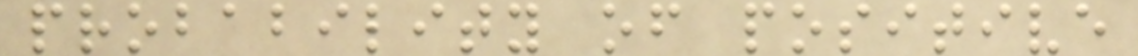probability of positive
